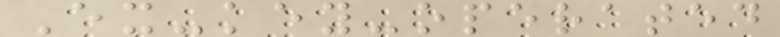Ex-key-operated
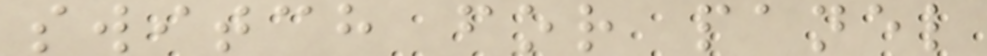switch for panel
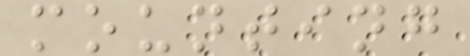mounting
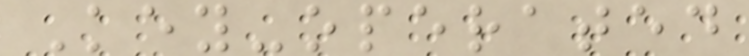Key-operated
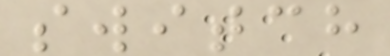switch
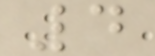4
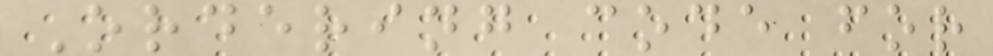Ordering code for
